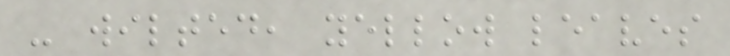- wilted, yellow leaves
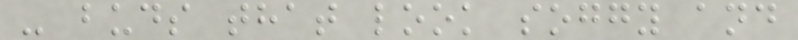- buds that look soggy and
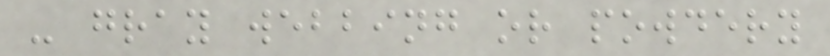- gray webbing or powdery
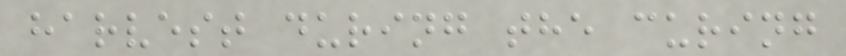harvest during the curing
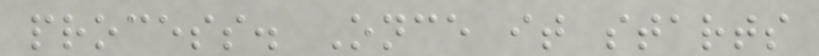process. Once it starts
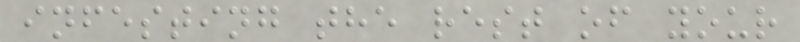infesting the rest of your
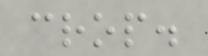crop.
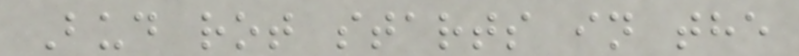Bud rot starts in the
